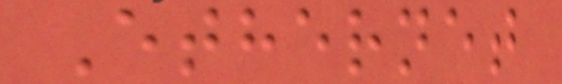Ethernet
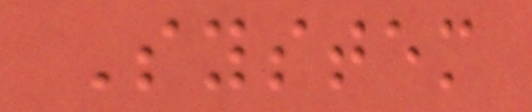System
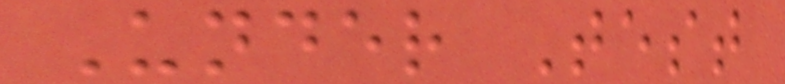Under Test
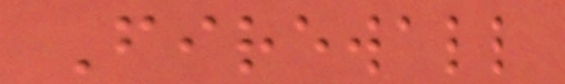Firewall
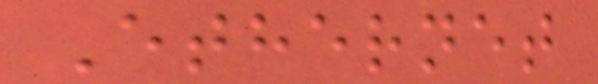Ethernet
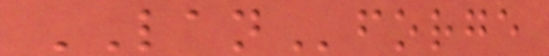LANforge
